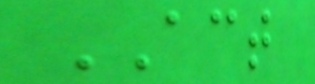ACT
